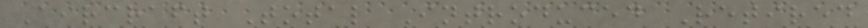Aircraft Total Introduced Retired
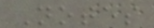Notes
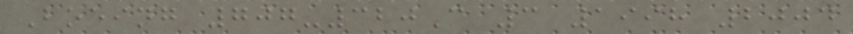Boeing 707-320C 3 1998 2004
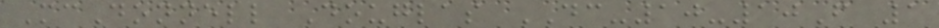McDonnell Douglas DC-10-10F 1
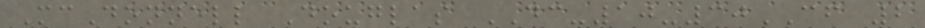McDonnell Douglas DC-10-30CF 2
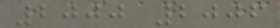2000 2006
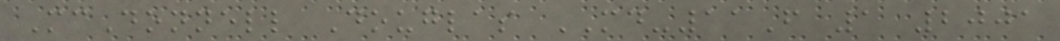McDonnell Douglas MD-11F 1 2001
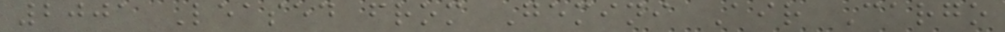2001 Leased from Gemini Air Cargo
